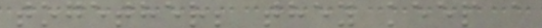together; they keep a
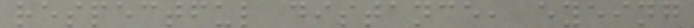respectful distance, eyeing
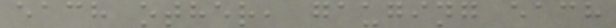each other, gauging each
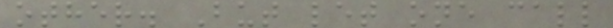other. But let one call
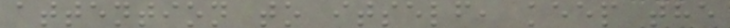attention to itself, keep the
